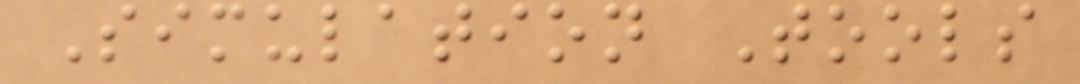Simulation Tools
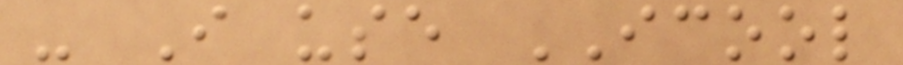- I use ICOOL
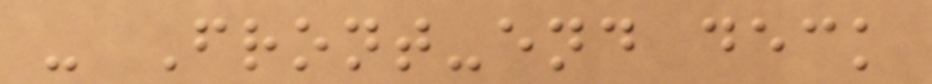- Front-end deck
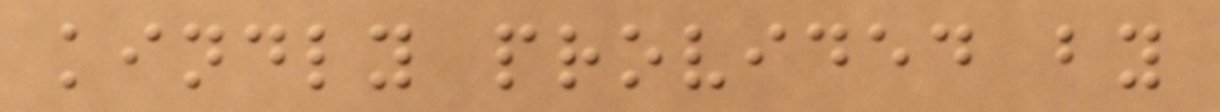kindly provided by
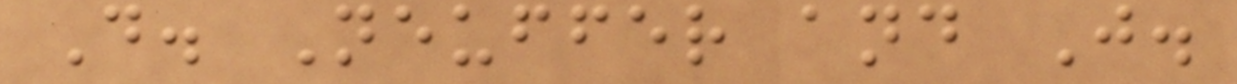D. Neuffer and J.
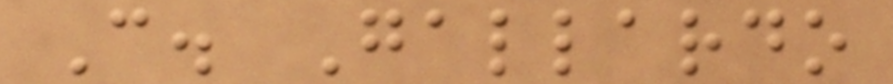C. Gallardo
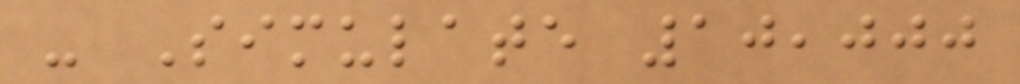- Simulate 10,000
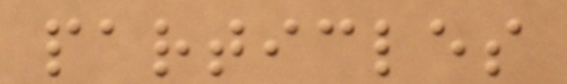particles
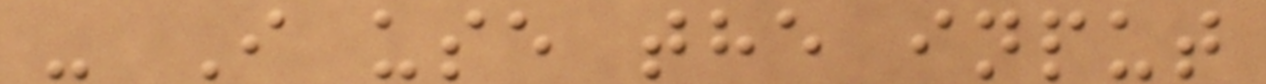- I use the input
